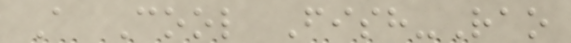A Cool Fish-Rao
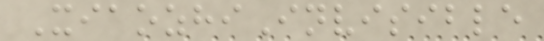XiaozhiInvisible
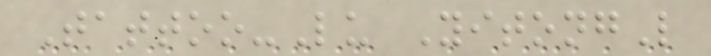Tattoo-Lu YitongL
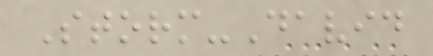Storm-David
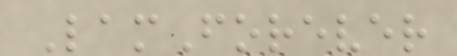LamForever
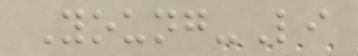Young-Li
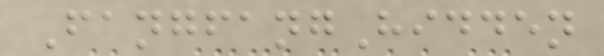FangfangHidden
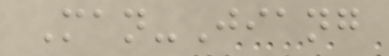Man-Jiang
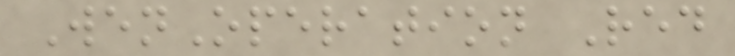WenOperation Red
